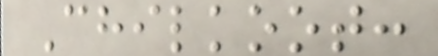Chilkoot:
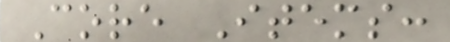Core Items:
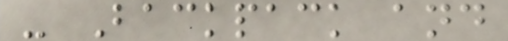- Backpack and
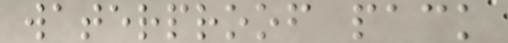waterproof pack
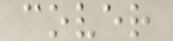cover
